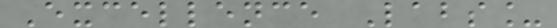Excellence Labs_
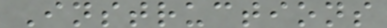Instructions
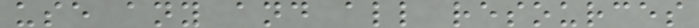use any and all resources
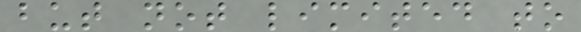but not limited to
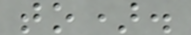to).
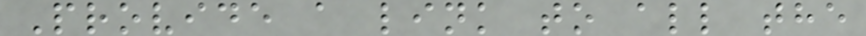Provide a link to all the
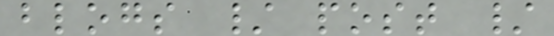blogs / post /
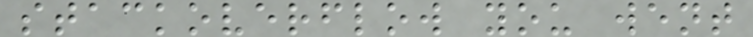stackoverflow you went
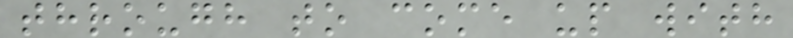through to come up with
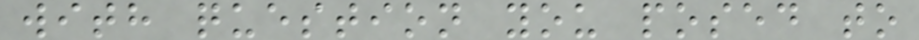with question you posed to
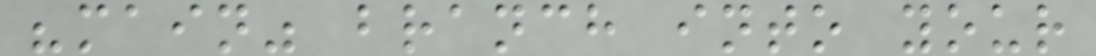"main" branch into your
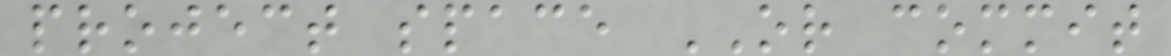project space OR commit
